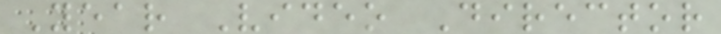Year Video Director
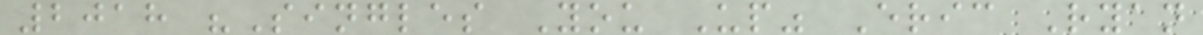2018 "Singles You Up" Eric Ryan
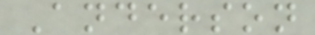Anderson
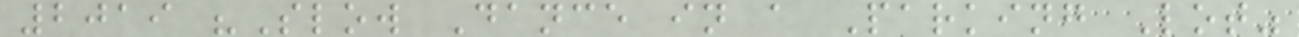2019 "Slow Dance in a Parking Lot"
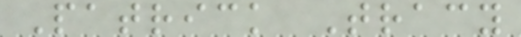Patrick Tracy
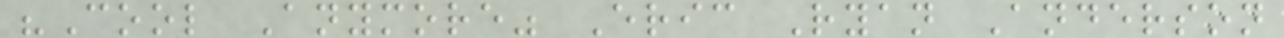"Cool Anymore" Eric Ryan Anderson
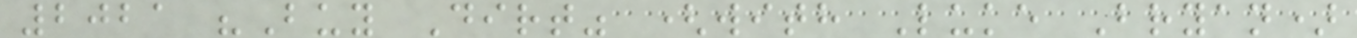2021 "Buy Dirt" (with Luke Bryan)
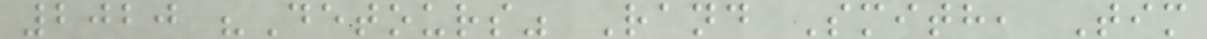2020 "Detours" Rand Smith, Tim
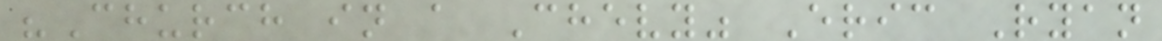"Church in a Chevy" Eric Ryan
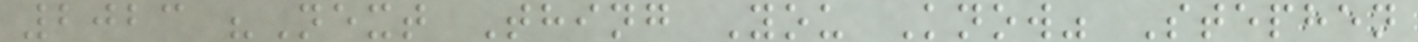2023 "Next Thing You Know" Stephen
